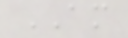AM
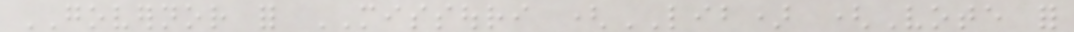GOVERNOR for MISSOURI (LIB) (Vote for
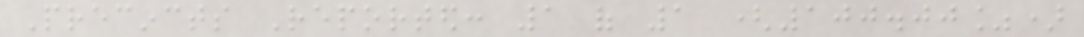Precincts Reported: 1 of 1 (100.00%)
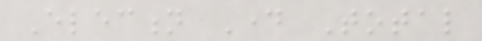Election Day Total
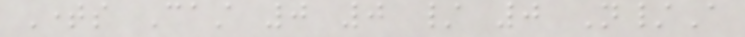Times Cast 0 0 / 0 N/A
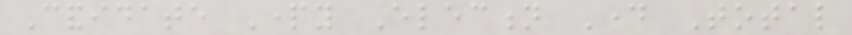Candidate Party Election Day Total
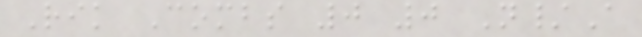Rik Combs 0 0 N/A
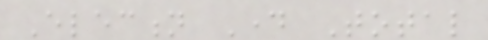Election Day Total
